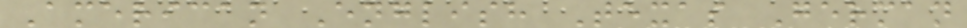American English Texas German
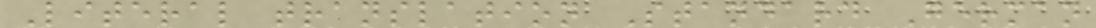Literal translation Standard German
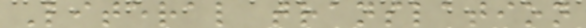Literal translation
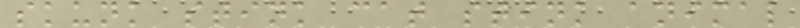skunk stink cat stink animal
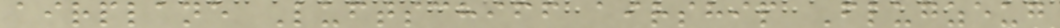airplane Luftschiff airship Flugzeug
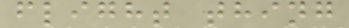flight thing
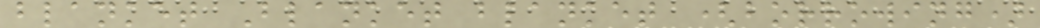blanket Blanket blanket (borrowing)
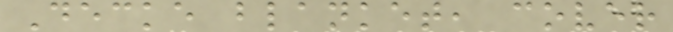Decke blanket, cover
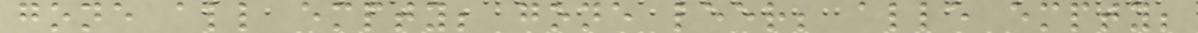gone all empty; gone leer; alle empty;
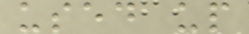used up
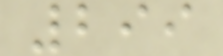299
